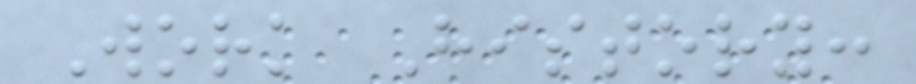Work History:
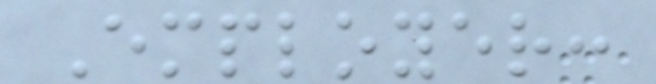Employer:
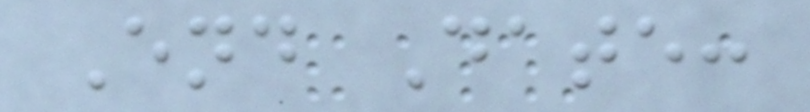End Date:
